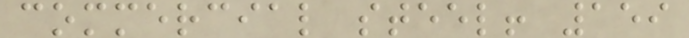commercial steel! 159
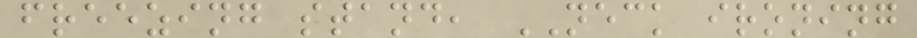freezing stand, NECK ironing
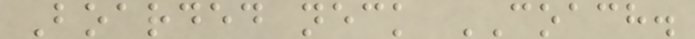Boarded neck COACH.
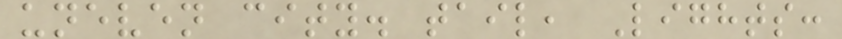uneven city. tail, Lights:
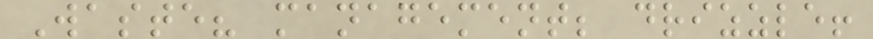Waste? management; drizzle!
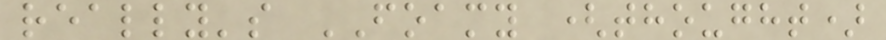really's FOAMY (thought)
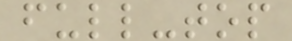full-top
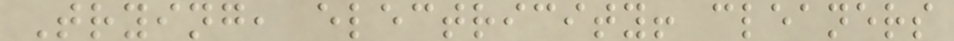Trying, electricity! cleaners
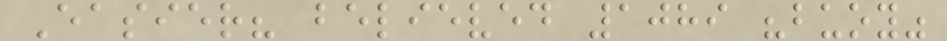Easier? believed 1089 "buoy"
